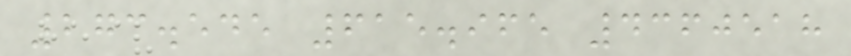273.545 615.965 4360518
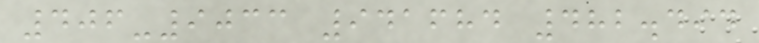406-9033 941684 482.494
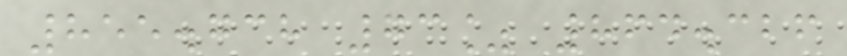855.738 73% 864.326
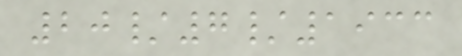20/7/1933
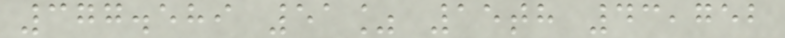377.589 51% 15th 43,752
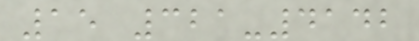15 321-4142
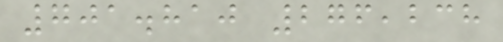701.810 276,238
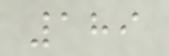189
